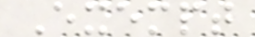Exempt
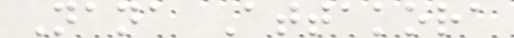Nana Attakora
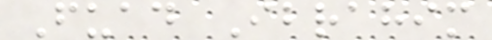Fuad Ibrahim
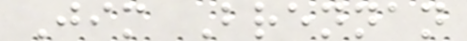Jim Brennan
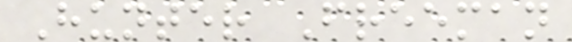Hunter Freeman
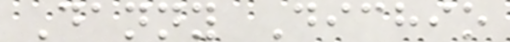Danny Dichio
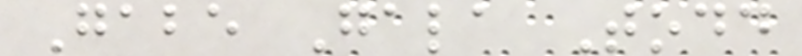Gabe Gala Todd
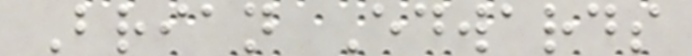Brian Edwards
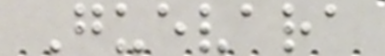Guevara
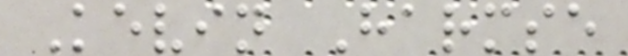Kevin Harmse
